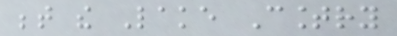between the Lake Country
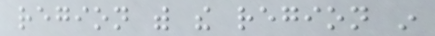region with the region in
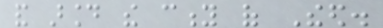and around the city of Theed.
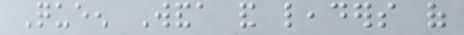Queen Wanda and leaders of
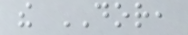the DOR,
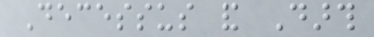Decessus and Darth
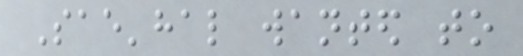Sae'hal wanted to
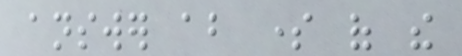answer about some of the
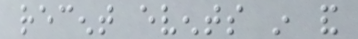recent events in and
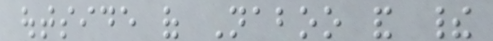outside of Naboo and their
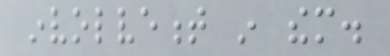involvement in them.
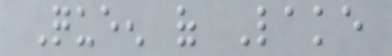Queen of Lake
